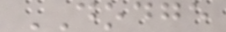DODGE
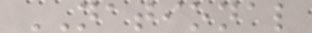NATIONAL
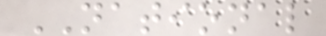NATIONAL
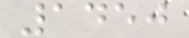1450
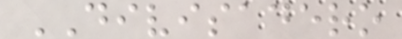DIVISADERO
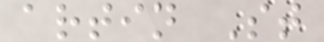artin St
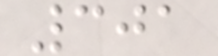301
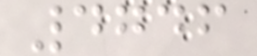4746
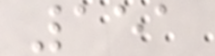151
